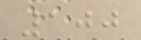100
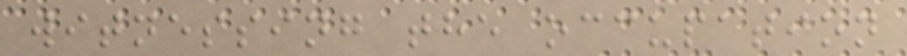witnessing the occupation
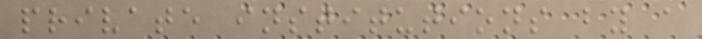private institutions by a
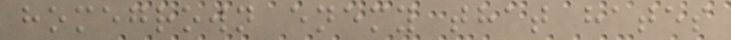homegrown enemy that hates
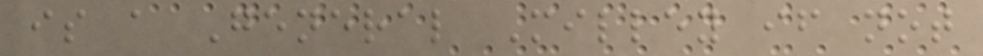is a General Milley if not
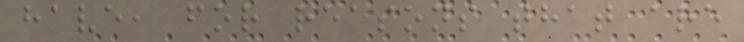have, for reasons that are
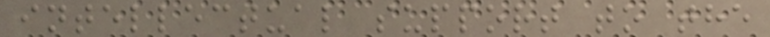intellectual support to the
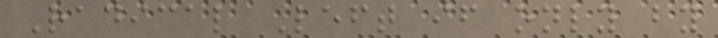Radical Left if only by
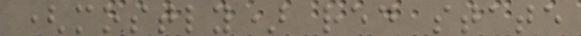(mostly) red state
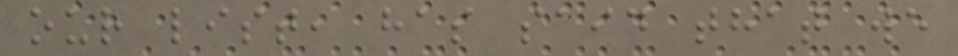our list, has said that we
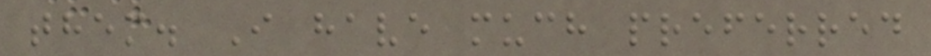them. I have much preferred
